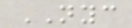NYC
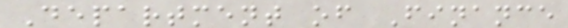Department of Finance
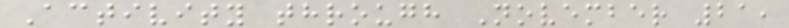Activity through November 21,
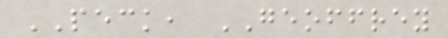PECK, GEOFFREY
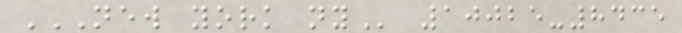NEW YORK NY 10025-8435
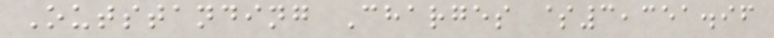Outstanding Charges $3,351.96
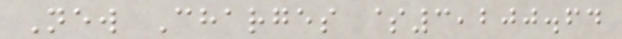New Charges $3,200.64
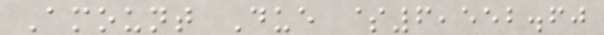Amount Due $6,552.60
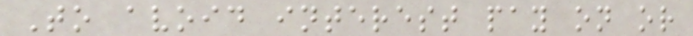To avoid interest pay on or
